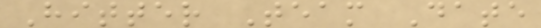Hitter Team Date
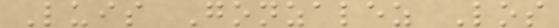Luis Gonzalez Los
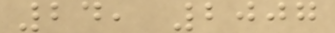24, 2007
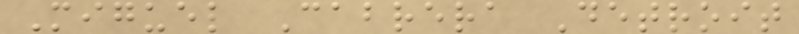Miguel Cabrera Detroit
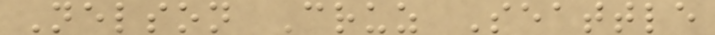Nelson Cruz Seattle
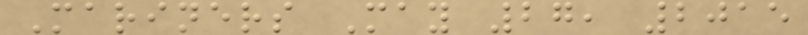Mariners May 27, 2015
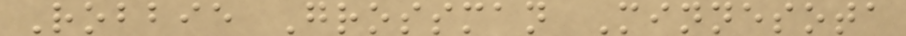Robbie Grossman Minnesota
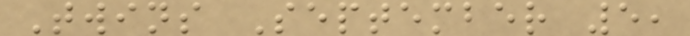Twins September 5,
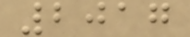2017
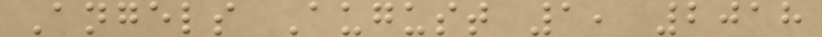Angels August 1, 2018
